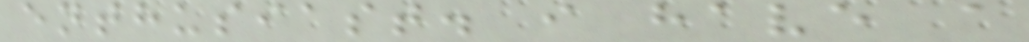enthusiast. i have a
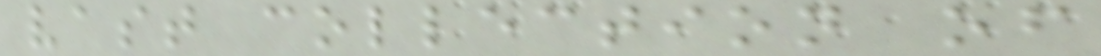vast collection of
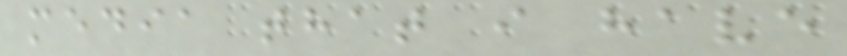media that i have
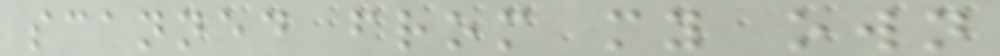scanned from my own
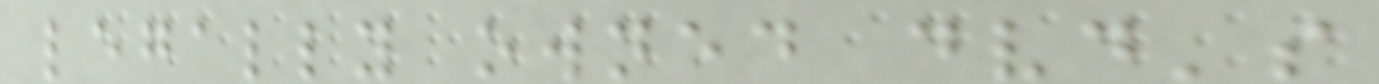legally owned dvd's
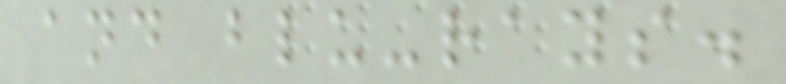and blu-rays.
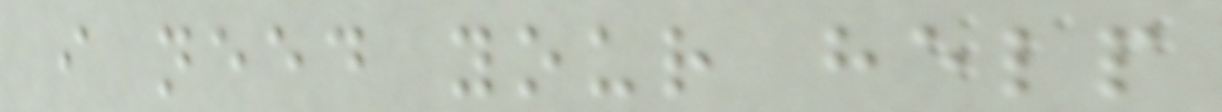i need your help
